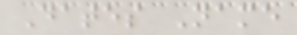Dates Name
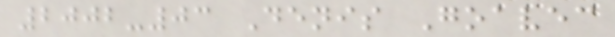2002-03 Denis Goavec
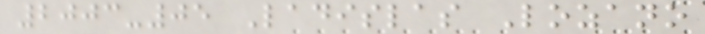2003-05 Ladislas Lozano
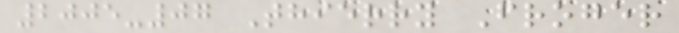2005-07 Thierry Froger
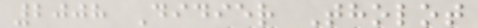2008 Didier Tholot
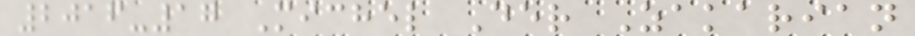2016-17 Michel Der Zakarian
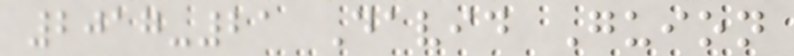2017-21 David Guion
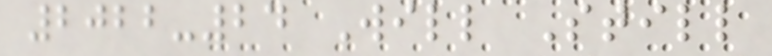2022-24 Will Still
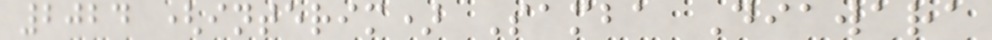2024 (interim) Samba Diawara
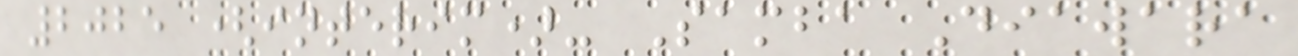2025 (interim)- Samba Diawara
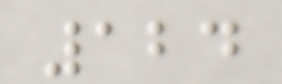124
